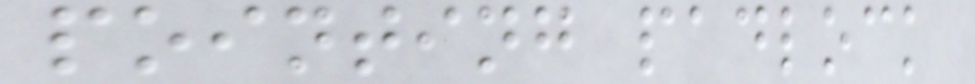pointing padlock
